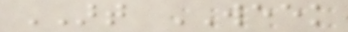ART WEEK
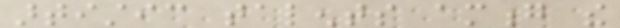artistic talents among the
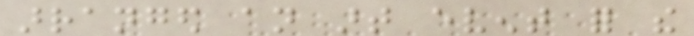arranged an art event for the
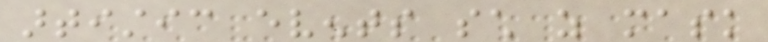artistic events such as mask
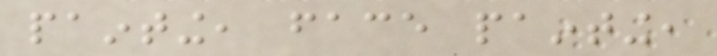painting, face painting,
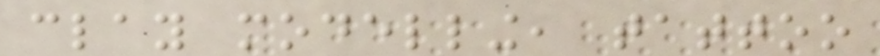clay modelling, tattoo
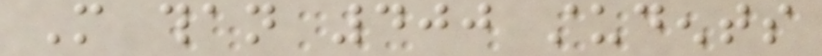More than 400 students
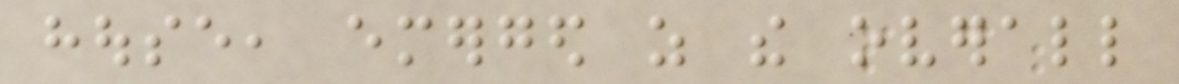house, emerged as the overall
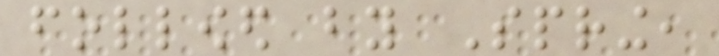followed by Spring,
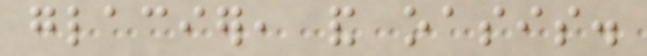glacier, and oasis.
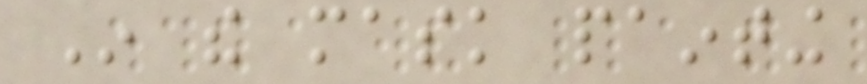In the mask painting
